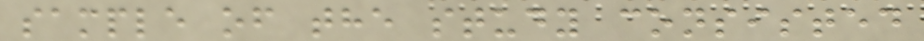sample of the study consisted
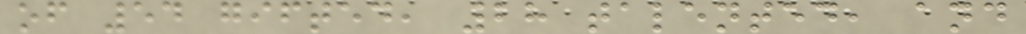of 54 gifted, 28 talented, and
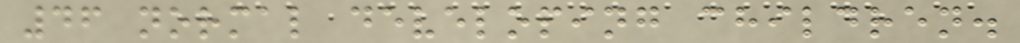46 normal developing children.
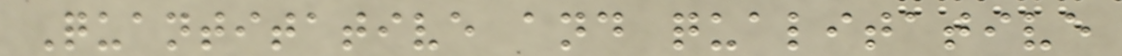Quantitative and qualitative
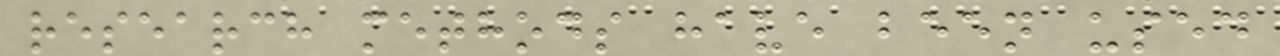research methods have been used
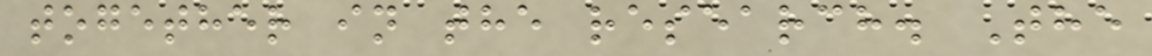together in the research. The
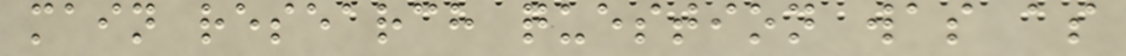main research question was as
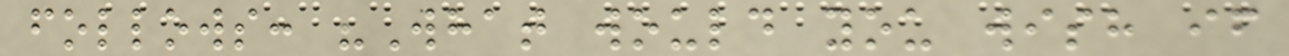follows: "What would you wish if
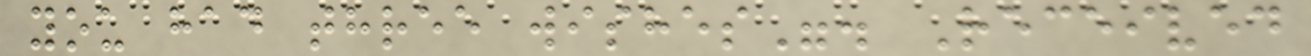you had three wishes". Received
